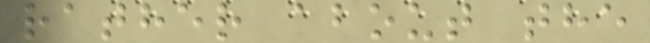rather about the
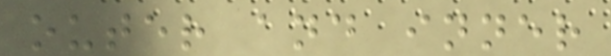outer and inner
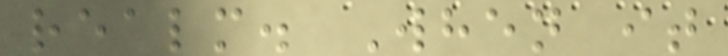realm. When it
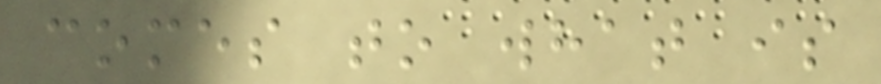comes to what is
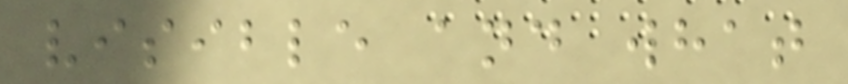visible and what
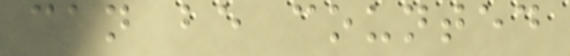can be counted
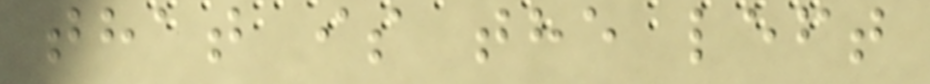that is the left
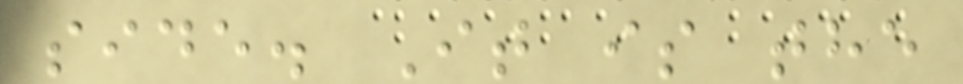side. It is the
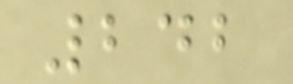242
